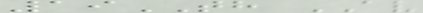19TH AV
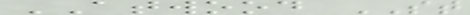ATWOOD ST
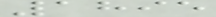1895
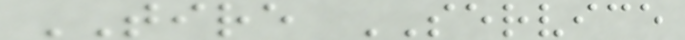TIRE SERVICE
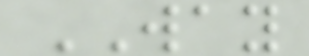WAY
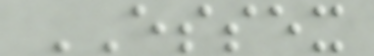ESSEX
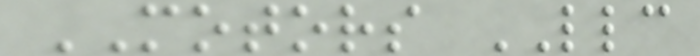MOTORS LLC
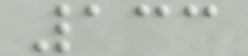133
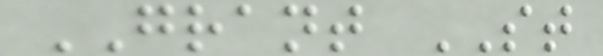GRANT ST
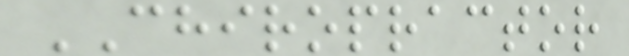CHIROPRACTOR
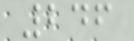246
